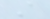A
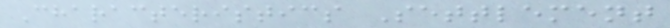Characteristics Settlement
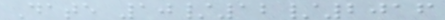Date 10/12/2016
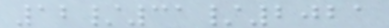12/31/2021
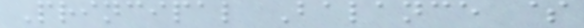Principal Balance $
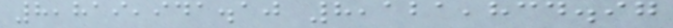8,819,941.10 8,121,834.97
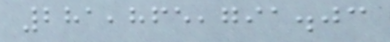281,865,791.03
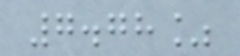7.78%
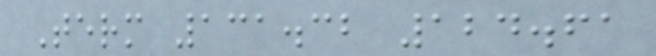Term 131.32 124.61
